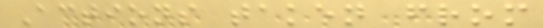Actions taken from
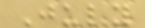July
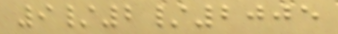9/2/2005
